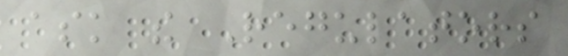ask the Regulators
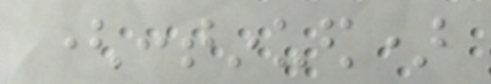(continued)
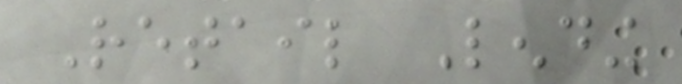Retail Lending
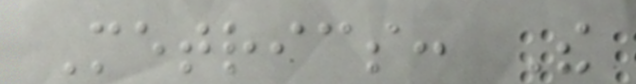Metrics: The
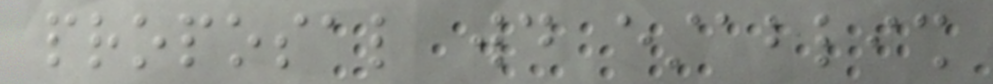proposal would establish
